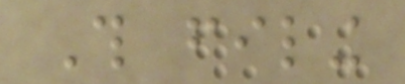This filing
